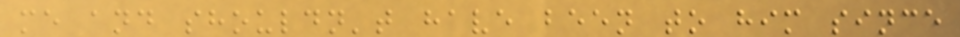me and shouldn't have been to him since
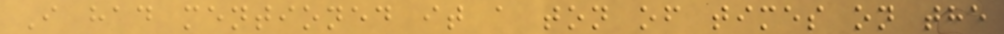I had mentioned it a ton of times on the
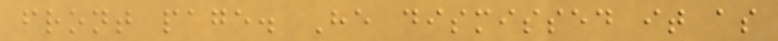front page. He dismissed it as
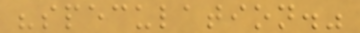"speculation."
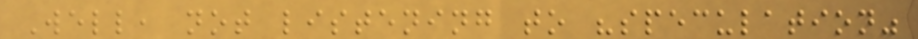Well, not listening to "speculation"
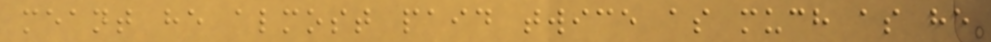meant he almost paid twice as much as he
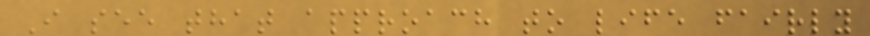I see that approach to life fairly
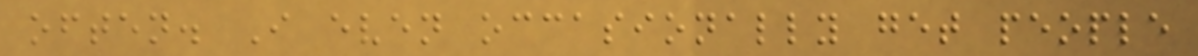often. I even occasionally get people
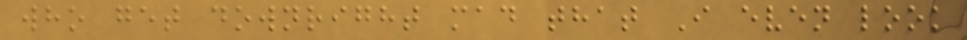who get downright mad that I even look
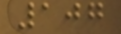107
